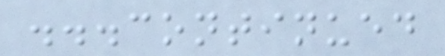...continued
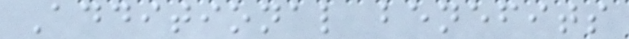Additional benefits
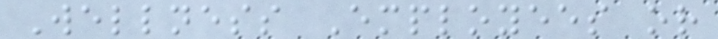Wellness Employees or
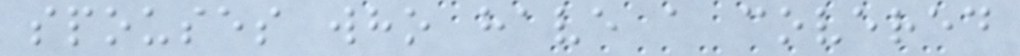spouses who have a covered
